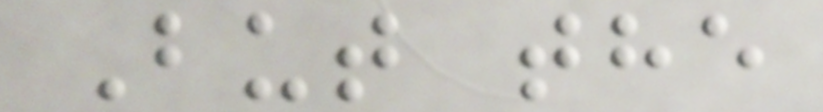But the
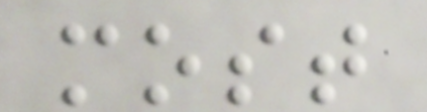most
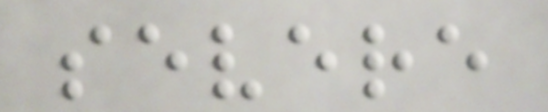severe
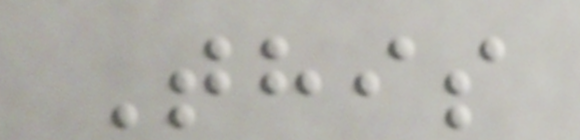This
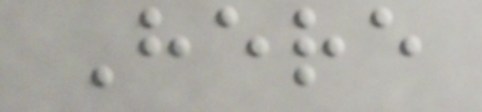Here
